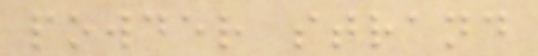powder strand
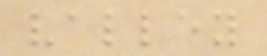valley
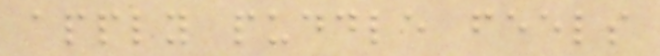apply puddle feels
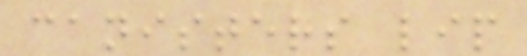canisters lip
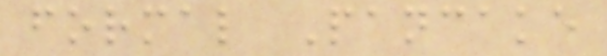formal Pancake
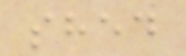shed
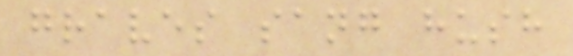graves sang hush
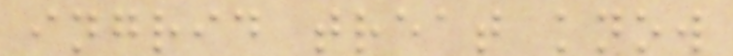ingrid treat know
